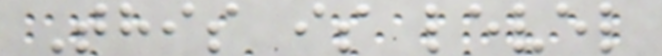This is level
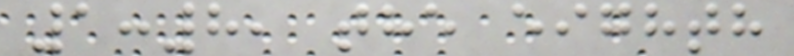1:8, the eighth
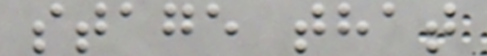stage that
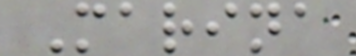Marina
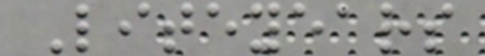Liteyears
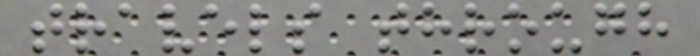travels through
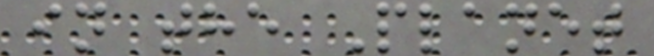in the Planet
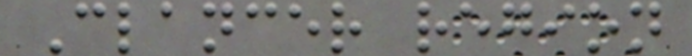Clancer region
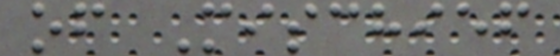of Mischief
